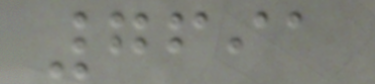7691
